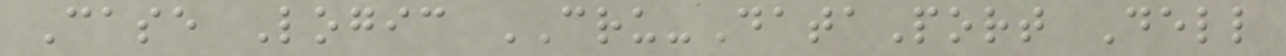Case Logic CRU-DataPort Dell
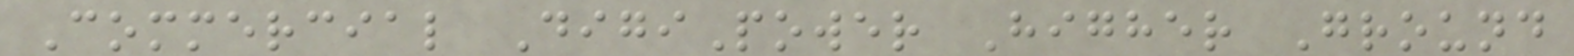Commercial DigiPower Higher Ground
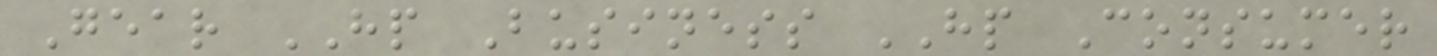Gear HP Business HP Consumer
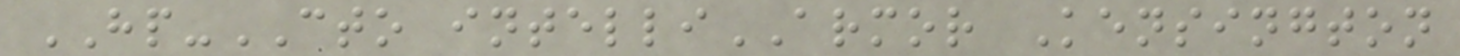HP-CTO intelliARMOR Kensington
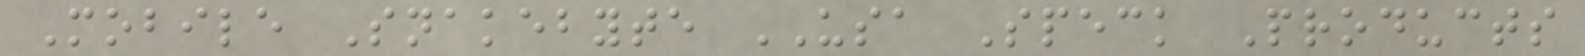Mobile Snakebyte USA Speck Products
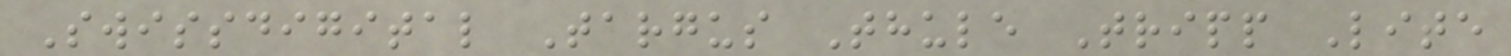Swissdigital Targus Thule Tripp Lite
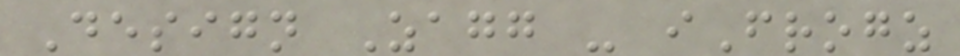Design Zagg - iFrogz
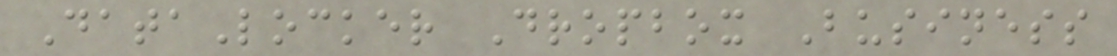DataLocker Dropbox Business
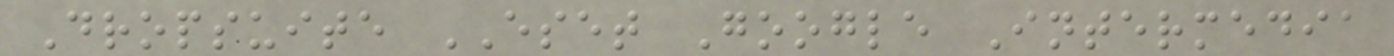Dropsuite ESET Google Intermedia
